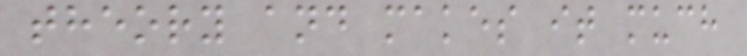theory and makes it much
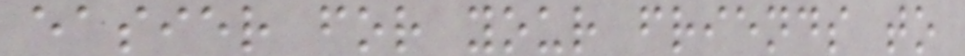easier for your friends to
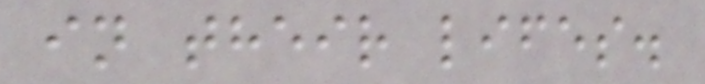in their lifes.
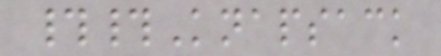##Knapsack
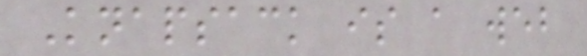Knapsack is a web
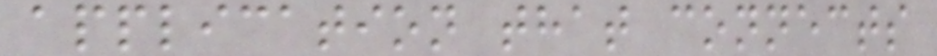application that connects
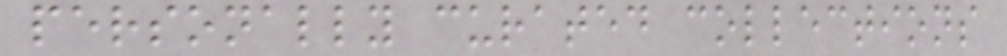personally curated collections
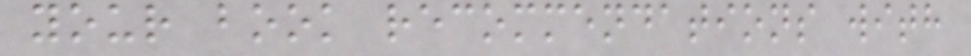your book recommendations with
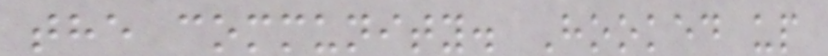the community. Hooked up
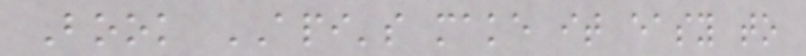Book API's make it easy to
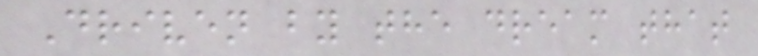Driven by the dream that
